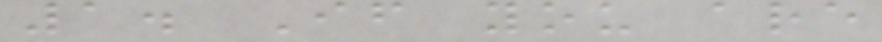1. If you are
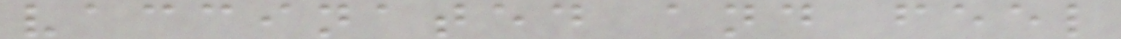vaccinated and feel
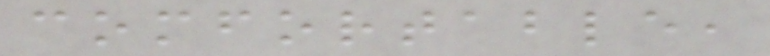comfortable,
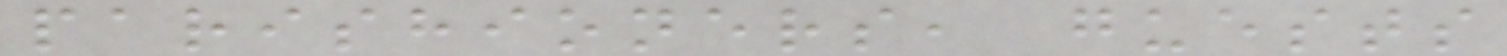parishioners, guests
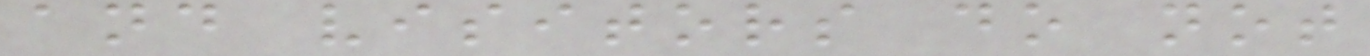and visitors do not
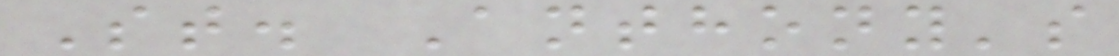St. Anthony's
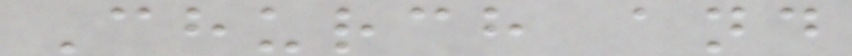Church and
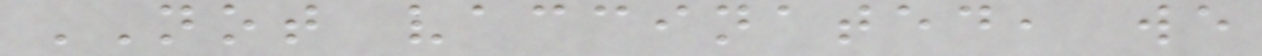NOT vaccinated, we
